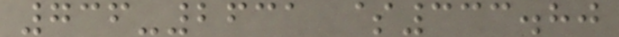736-2631 $333.80
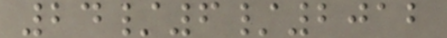24/6/2012
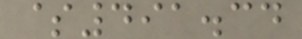$491.34
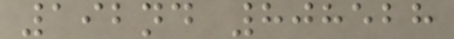192nd 808528
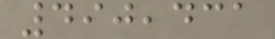490,431
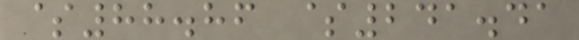$88.86 $241.41
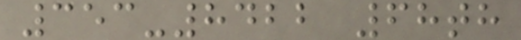353-8422 68th
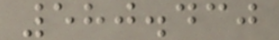580.430
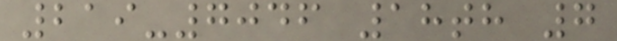219-7046 18th 7
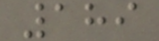189
